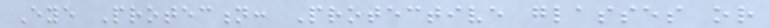Eye Protection: Protective glasses or
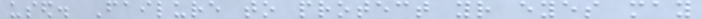used. Failure to protect your eyes may
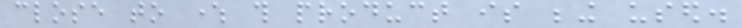close to where this product is being used.
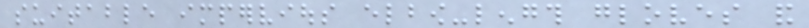suitable impervious elbow-length gloves and
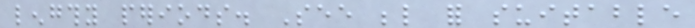lengthy periods. See below for suitable
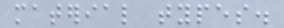material types.
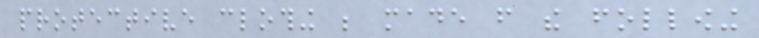protective clothing be made from the following
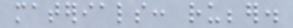materials: rubber.
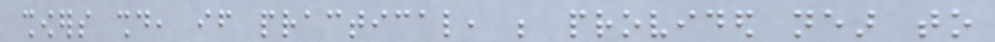showers should, if practical, be provided near to
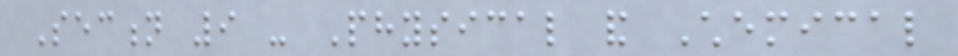Section 9 - Physical and Chemical
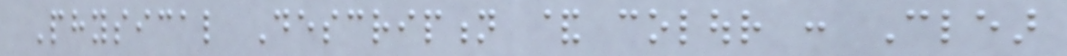Physical Description & colour : Clear
